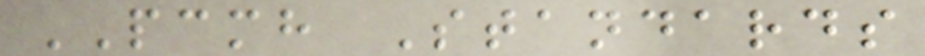PCMH Standards
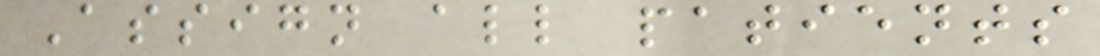Assign all patients
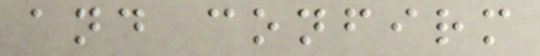and confirm
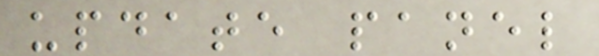update panel
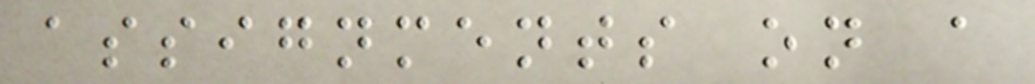assignments on a
